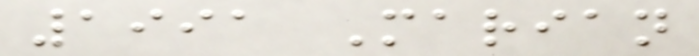1991 Marian
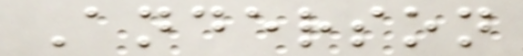Anderson
